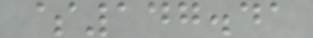$147.41
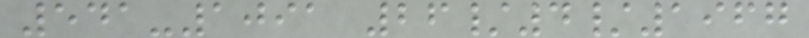541-1091 26/4/1967
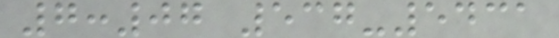7:07 537-5431
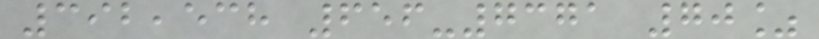392,538 656-7371 70%
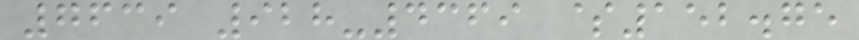7639 928-4369 $152.75
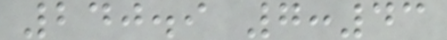240.9 7:43
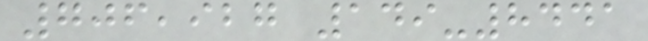706,927 149-8441
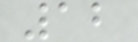12
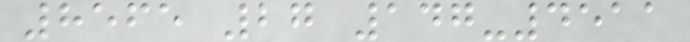8565 27 147-4511
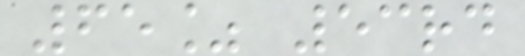65% 53rd
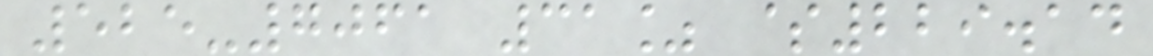525-7061 31% $229.14
